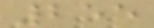255
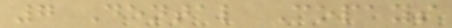7 Dental Copays
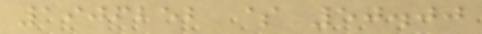1906252 $ 50.00
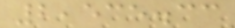2,535.33
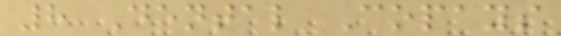8 Dental Copays
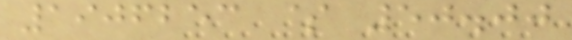1906253 $ 50.00
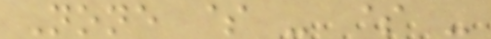None $ - $ -
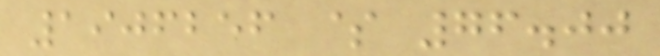1906256 $ 76.00
